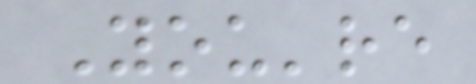You're
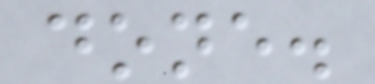done.
